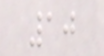10
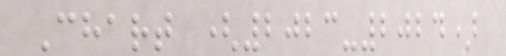Chart (2023-2024)
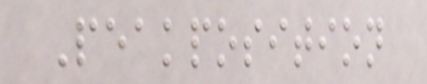Peakposition
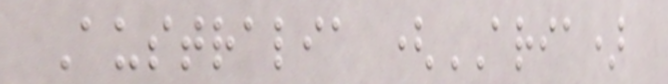Australia (ARIA)
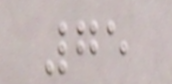75
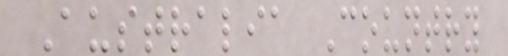Australia Country
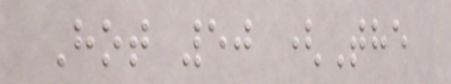Hot 50 (The
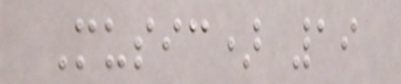Music) 19
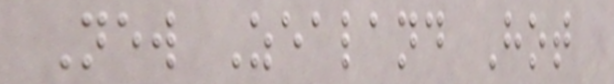New Zealand Hot
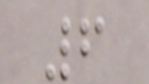6
